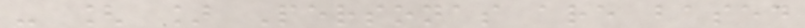- [ ] Personas are based
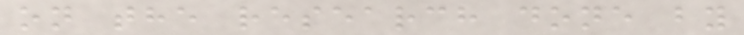on the research done by
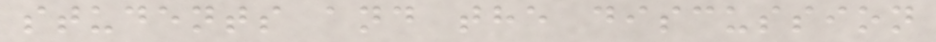students and the discussion
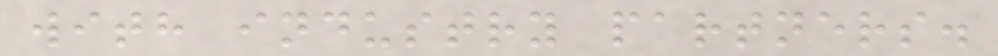with industry partners.
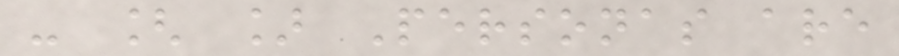- [ ] Personas are
